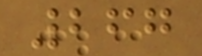267
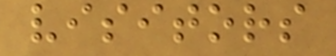visitors
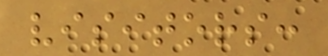visitors:
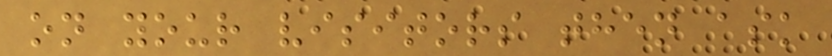on your visitors then ask
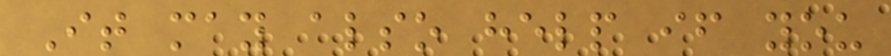It may also help if you
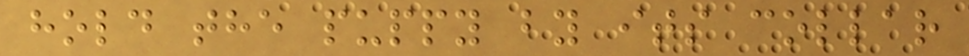hold the puppy by its collar
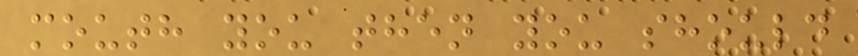mouth you then you should
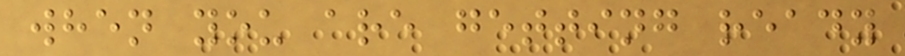when you are getting ready
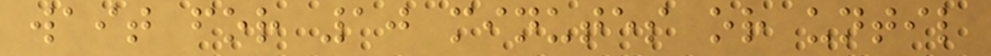wait for 10 minutes or until
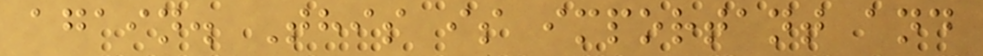again. This is important and
